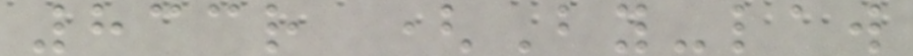833r (By-law
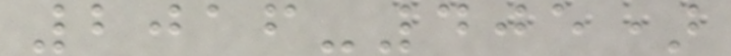2016-405)
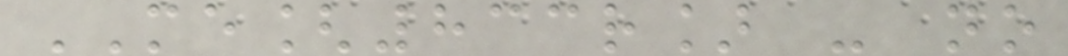ME[833r] - no
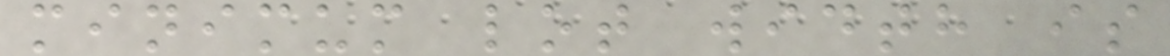minimum lot width is
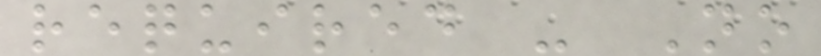required - No
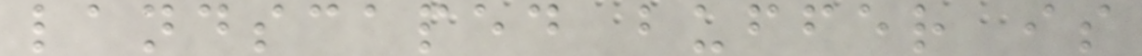landscaped buffer is
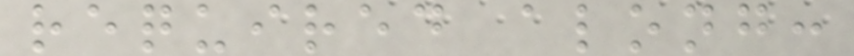required along:
